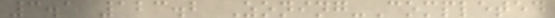3.1 123.2 Zoning-Completed
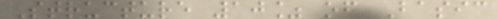Structure 10% of Basic
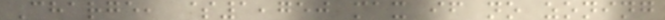Charge, $1,750 max if no zoning
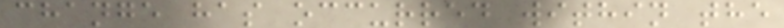change has occurred within the
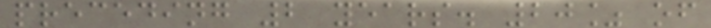preceding 2 years. 20% of
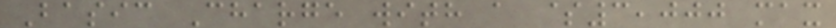Basic Charge with a $3,000 max
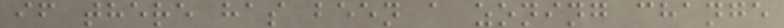if there has been a zoning change
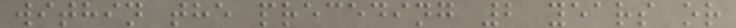within the preceding 2 years or
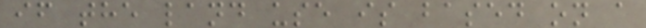if the land use is based on a
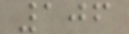106
